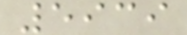5939
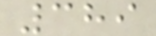389
